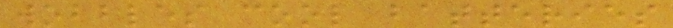wobbles cool batteries
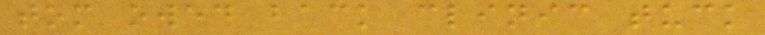tom owed back clinic tuck
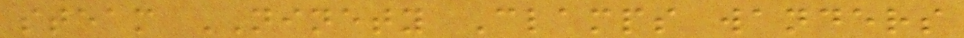steam NINETY Clamps wanders
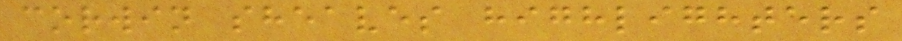corwin sheaves highlighters
